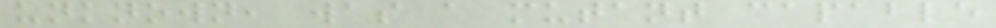unknown, was a mutant capable
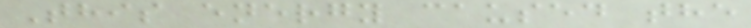This energy caused the
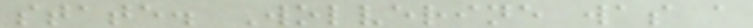state. Wolverine was a
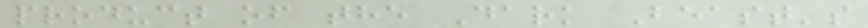product of the Dark Beast's
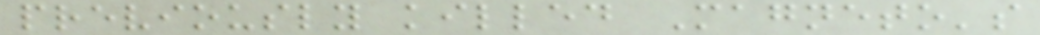previously killed Magneto's
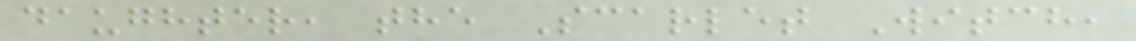daughter, the Scarlet Witch,
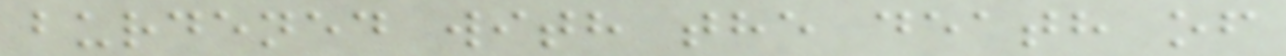burdened with the death of
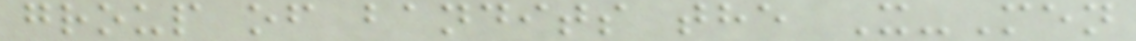group of bandits the X-Men
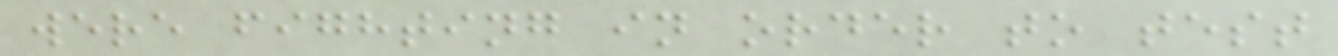were fighting in order to test
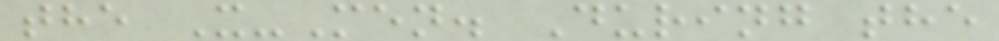the X-Men. During the
